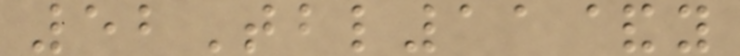52Tbl11&y
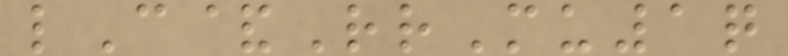lC&RrMu1q
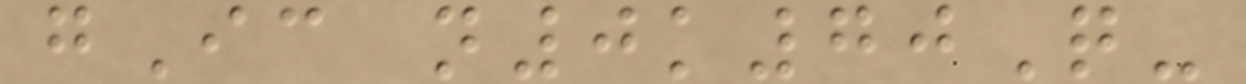gIc n0k70Q-
